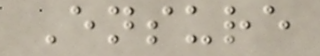Ensure
